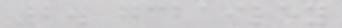2. gcbailey
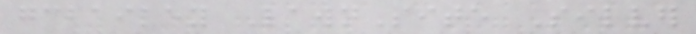gcbailey LawnSite Silver
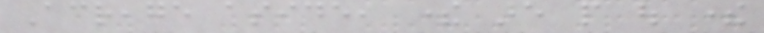Acreage aside, there are people out there
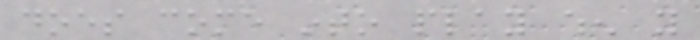does come into play when you
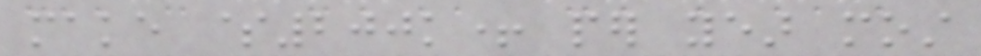make $200k+ per year most
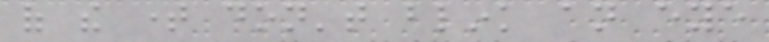of the time don't blink an eye
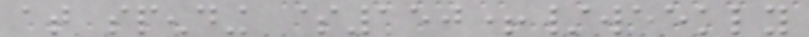at spending $150+/weekly
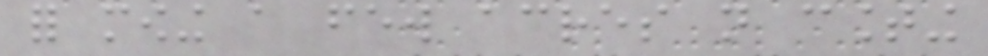for mowing a few acres not counting
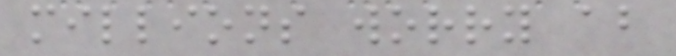millions worry about
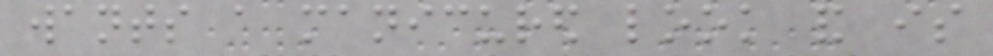wants a manicured look and is
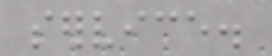service.
